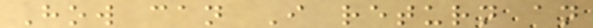How can I return an
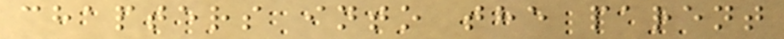chapters into the parent
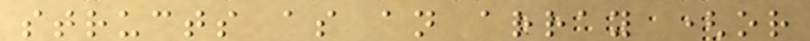structs as an array (or
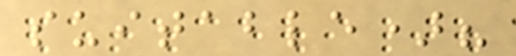suitable)?
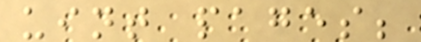uint pages;
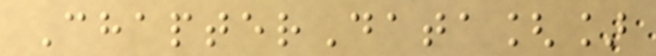ChapterData[]
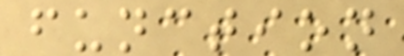function
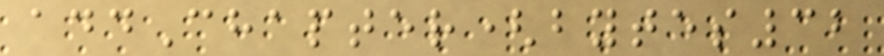addChapter(bytes32
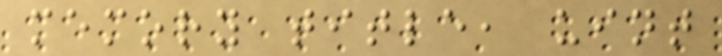memory title, uint
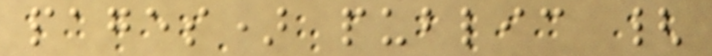pages) public {
